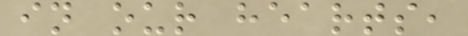in our hearts,
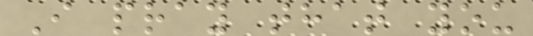I pray that you
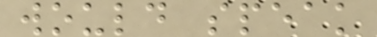would speak
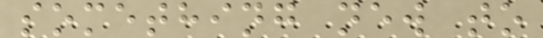something new to
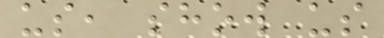us, show us
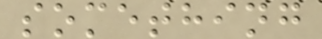something
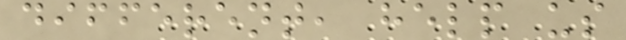different, help us
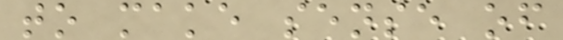to make sense of
